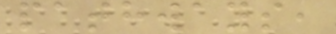pathways,
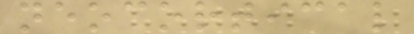neocortical
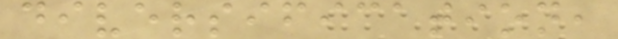diversification,
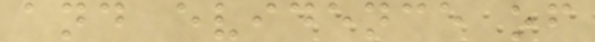and evidence of
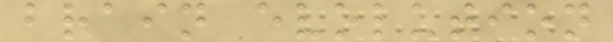brain evolution
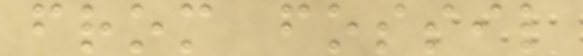from fossil
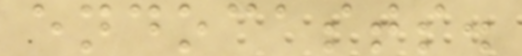endocasts.
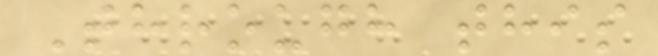Through this
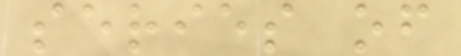series of
